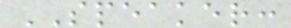SPEAKER:
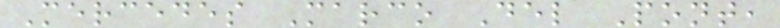Mercedes Marco Del Pont,
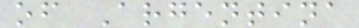of Argentina
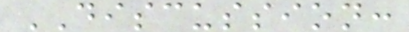DISCUSSION:
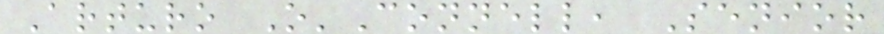Arturo O'Connell, Senior
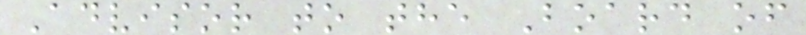Advisor to the Board of
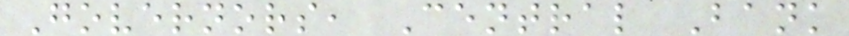Governors, Central Bank
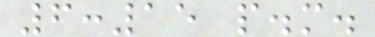6:15 p.m.
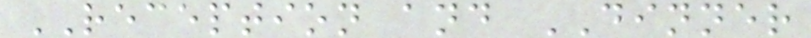RECEPTION and DINNER
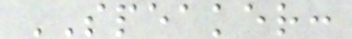SPEAKER:
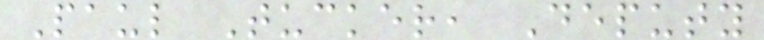Paul Tucker, Deputy
